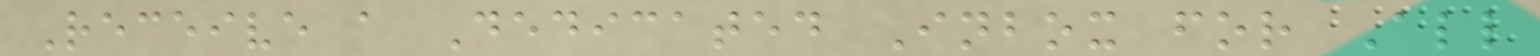Receive a Dedicated Inbox for All
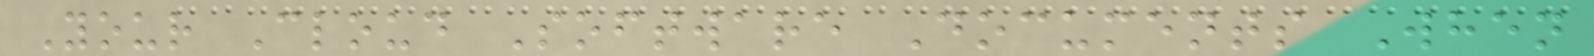Your Cloud Software Documents When
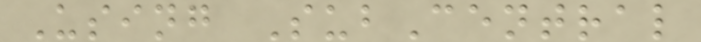Using SubCentral
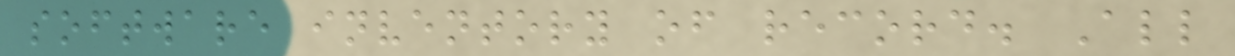software inventory of record. All
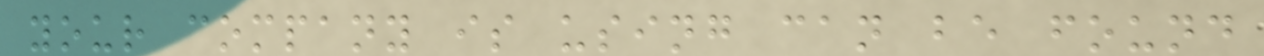your company is using can be found
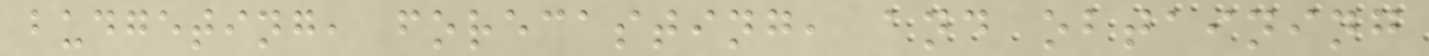budgeting, forecasting, and obtaining
